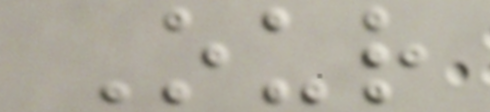Our
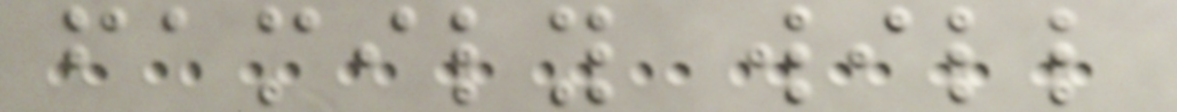family will
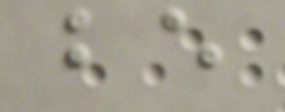be
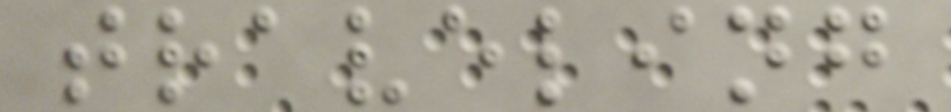traveling
